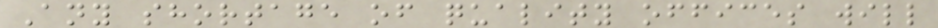Any shortage of quality offices will
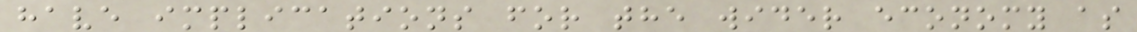have implications for the wider economy as
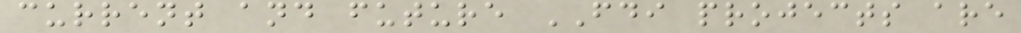current and future FDI projects are
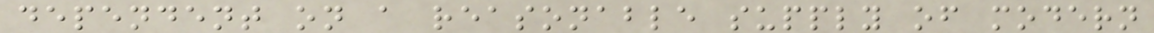dependent on a reasonable supply of modern
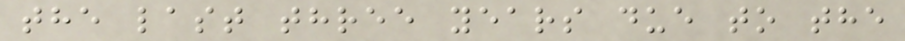the last three years due to the
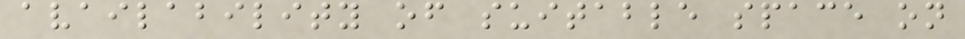availability of suitable space on
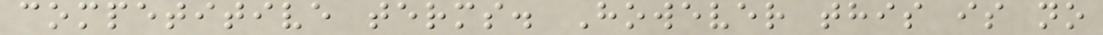competitive terms. However this is no
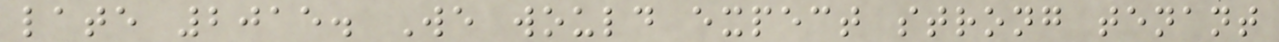late 2015. We would expect strong tenant
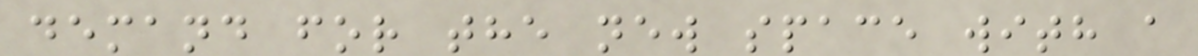demand for the new space with a
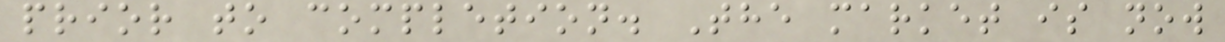prior to completion. The market is now
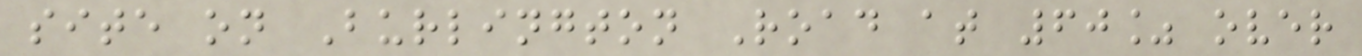site on Burlington Road at 60% over
